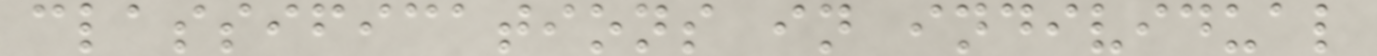classifications in individual
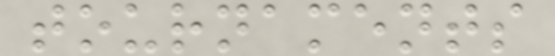tournaments
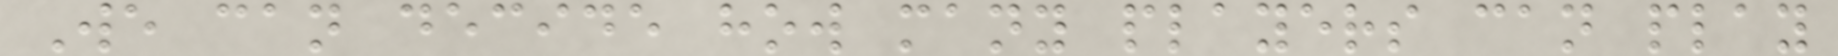We can decide how many players can play
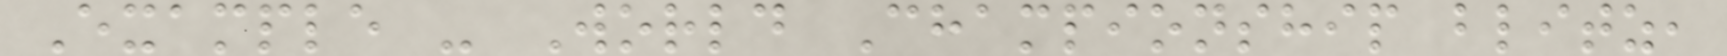Example - World Championship blitz,
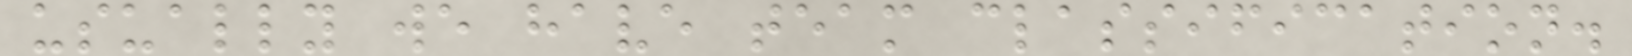usually we have team classification.
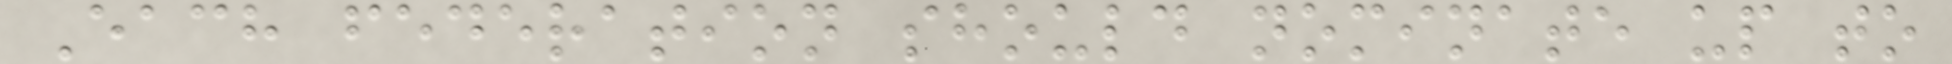Each federation should nominate up to
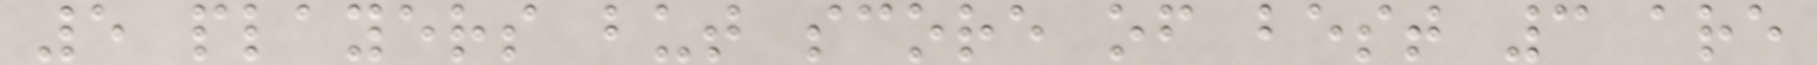5 players but score of best 3 are
